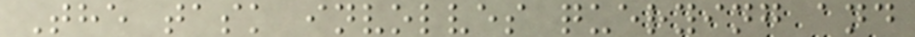The task involves querying and
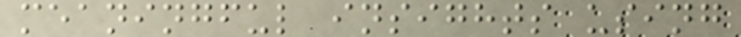meaningful insights using
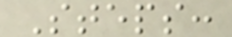Steps:
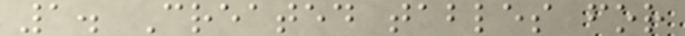1. Created tables for
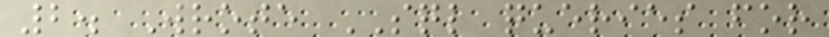2. Wrote SQL queries for
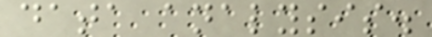data analysis.
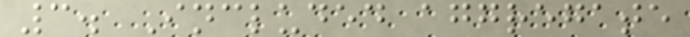3. Included aggregate
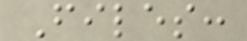Files:
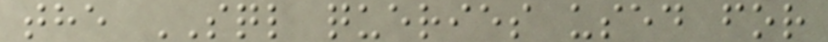the SQL queries used for
